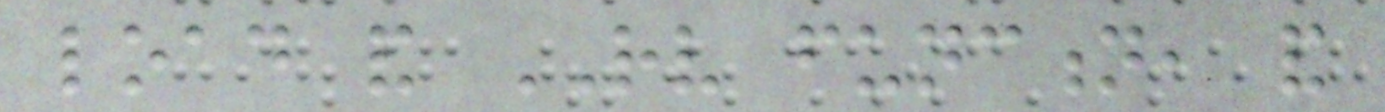load and RV function, and
